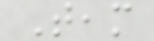Team
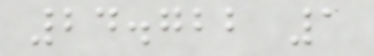24.722 1
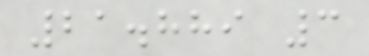21.889 3
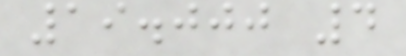19.000 4
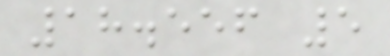18.556 5
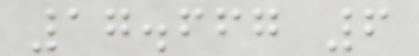17.667 6
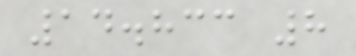14.833 8
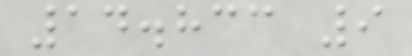14.833 9
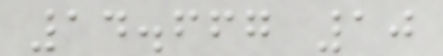14.667 10
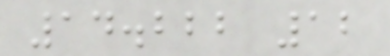14.222 12
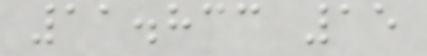11.833 15
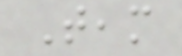Team
